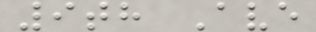9th Ave
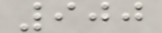900
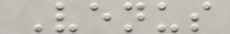Venus
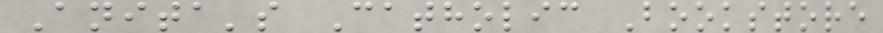Anita's Catholic Bookstore
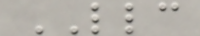LLC
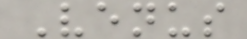Venus
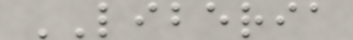LIBERIA
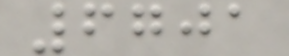6701
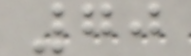70
